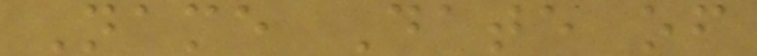Name Date of
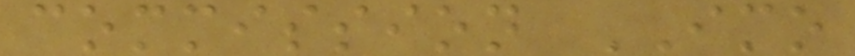commission IMO
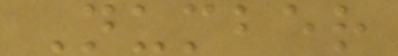Number
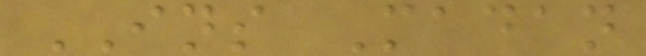INS Madan
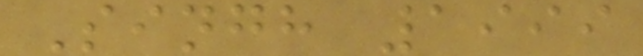Singh 1999
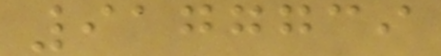9177739
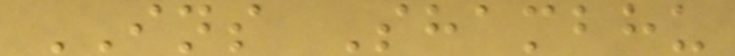INS Shambhu
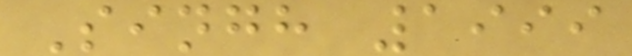Singh 1999
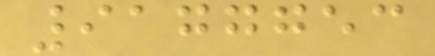9177753
